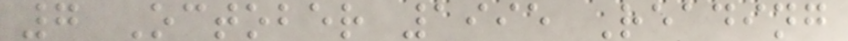7 October 1995 Reading
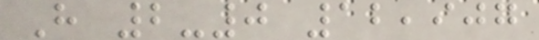H 2-0 12,907
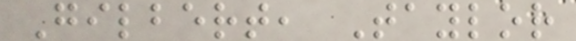Gilbert, Taylor
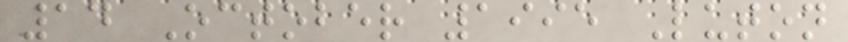14 October 1995 Luton
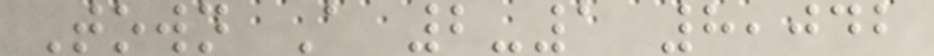Town A 2-1 8,042
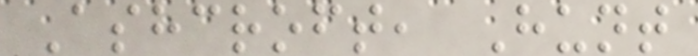Ashcroft, Hunt
